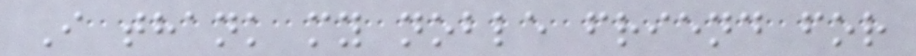I thank my noble friend for
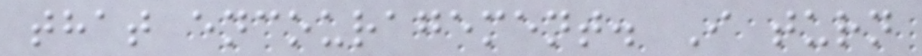that encouragement. I turn
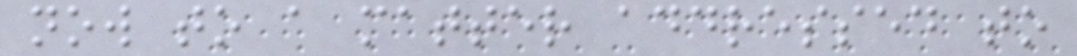now to a matter addressed to
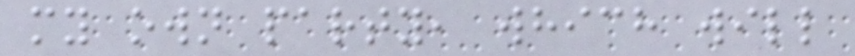my own party, which will
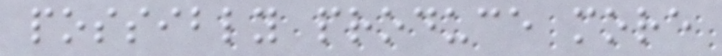possibly produce more
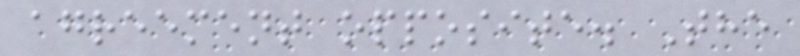agreement opposite. The
